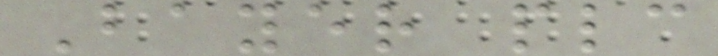Bayer plc
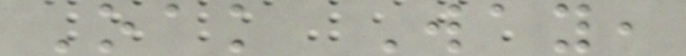Oak Way,
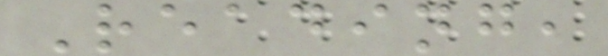Reading,
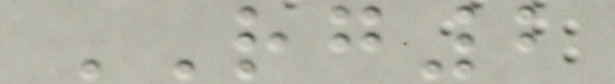RG2
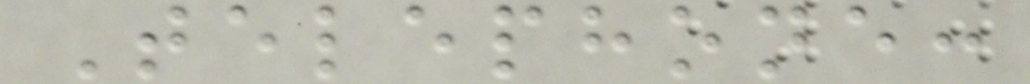Telephone:
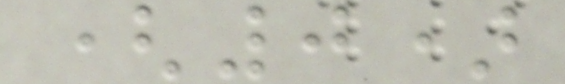(0)
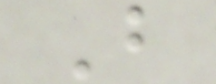B
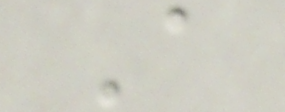A
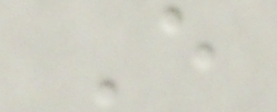E
